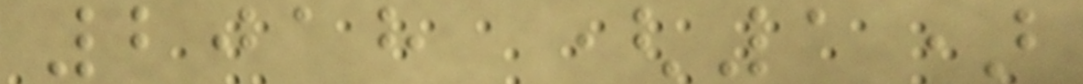2018 (1)
